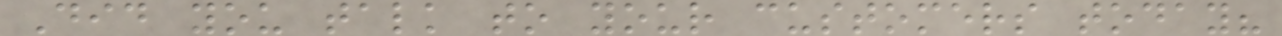Did you talk to your customers today?
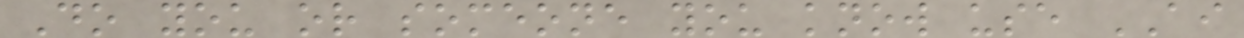Do you or someone you know use AI
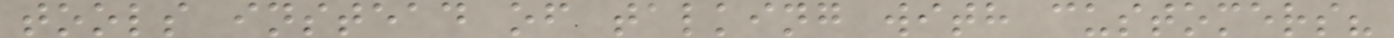tools instead of talking with customers?
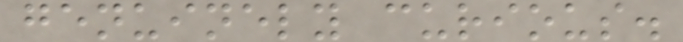genuinely curious.
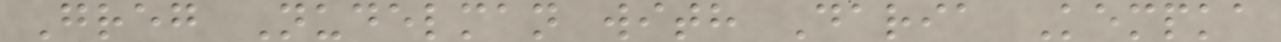Greg Nudelman with Daria Kempka
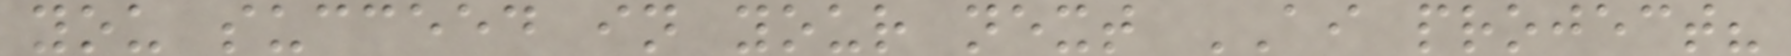you succeed in your next AI project?
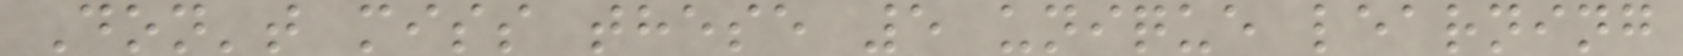Don't miss these 5 unique learning
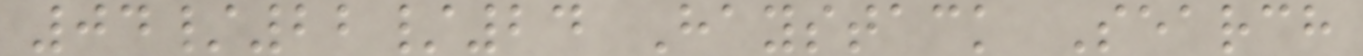04/22/24 Haystack Search
